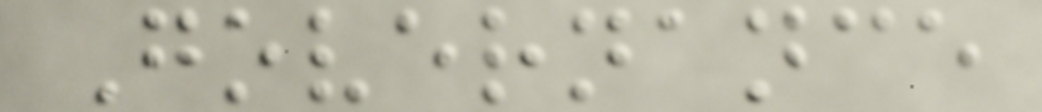Governance
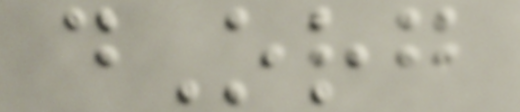dOrg
